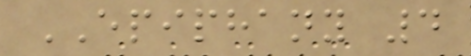EPIPHANY 4
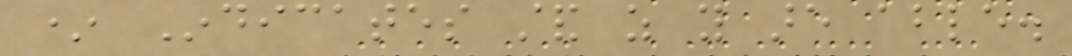* Indicates stand as you are able.
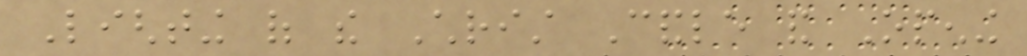Lighting of the Christ Candle and Opening
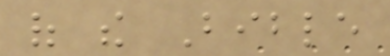of the Bible
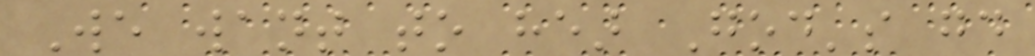We want to hear God's good
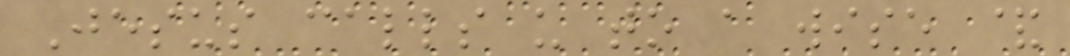Jesus calls us to a wise &
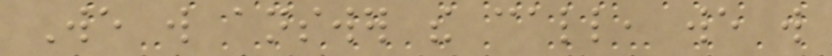We will answer the call, we will
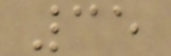35
